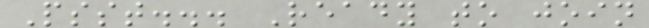Psst... Ready to join
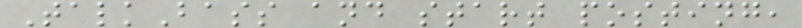TalkBass and start posting,
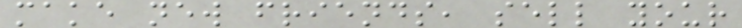make new friends, sell your
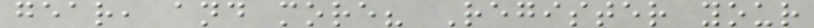gear, and more? Register your
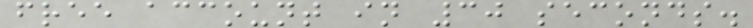free account in 30 seconds.
